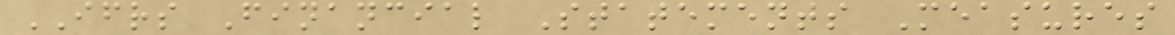IFRS Financial Statements Measures
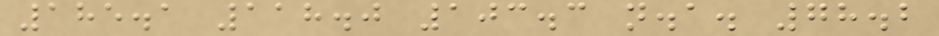185.1 118.0 103.3 n.a. 78.2
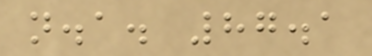n.a. 87.1
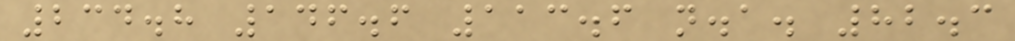234.8 146.6 113.6 n.a. 82.3
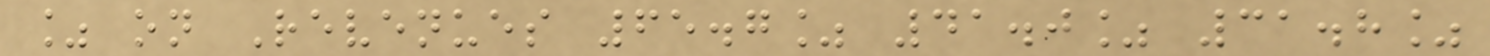% on Revenues 65.7% 41.0% 31.8%
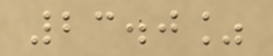23.0%
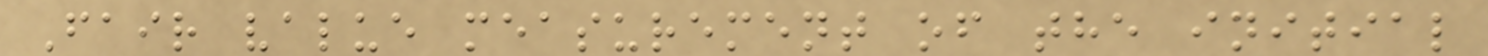Fair value measurement of the initial
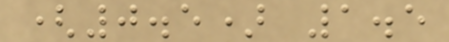(0.5) 1.5
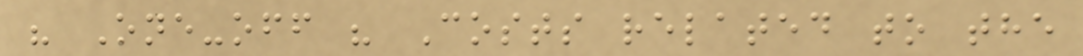" One-off " Costs related to the
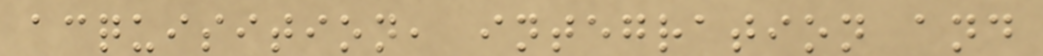acquisition, integration and
